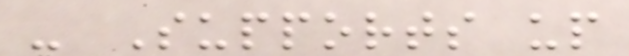- Supports up
